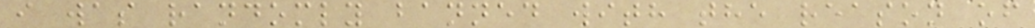i was randomly banned with the reason of
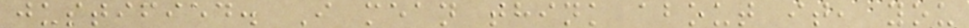justified. I mean think about it, you
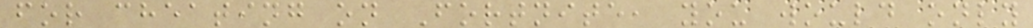for cheating on Fortnite, you would only
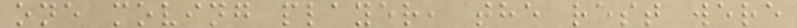one moving player, the rest were
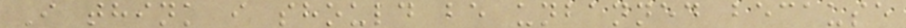I think i should be unbanned because
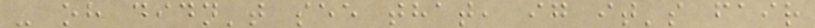- oh didn't see that, ig it's fair
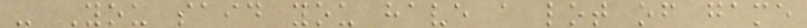- You said you have a lot of game
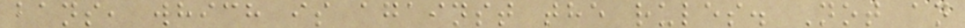bans, which is against the rules. Not an
